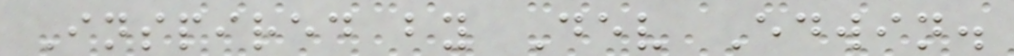Inspired by Dev Edwin.
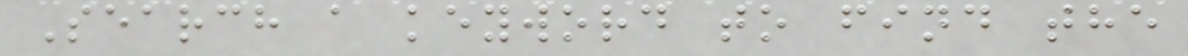Search a keyword to find the
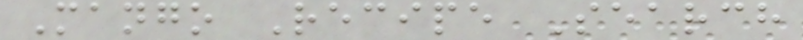Mango Recipe Search
